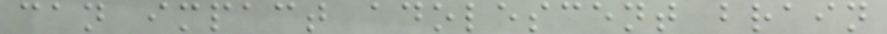can impact adolescent brain
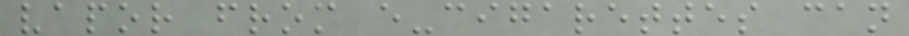vapor from e-cigarettes can
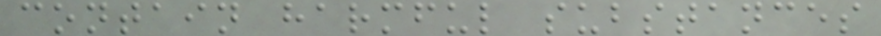contain harmful substances
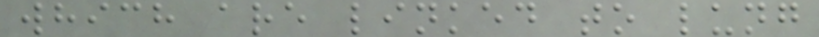which are linked to lung
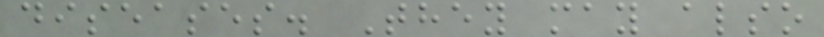diseases. They may also
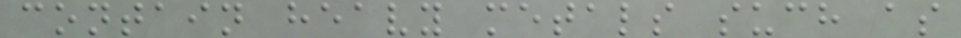contain heavy metals such as
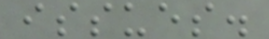issues.
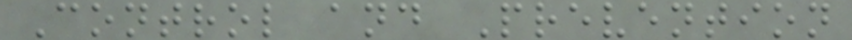Control and Prevention
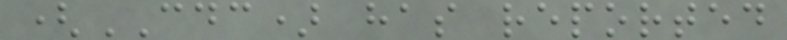(CDC) has reported
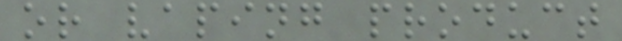or vaping product
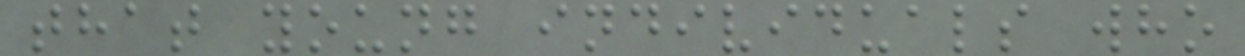that young individuals who
